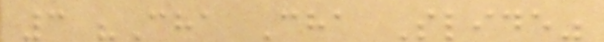3 "Cha Cha Slide"
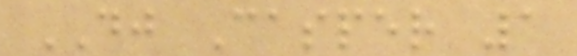DJ Casper 1
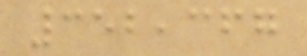352,367
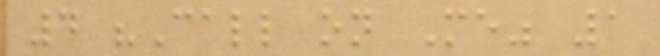4 "Call on Me" 1
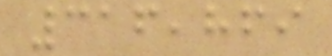316,869
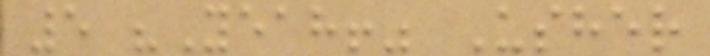5 "Yeah!" Usher
